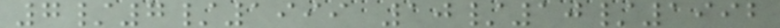7/7/1999 10/10/1992
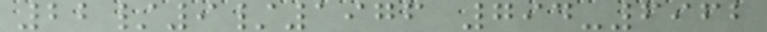22/9/1976 794-6962
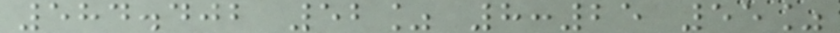584.402 52% 8:25 55%
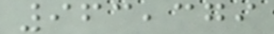963,379
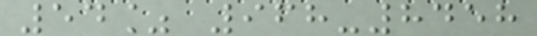54% 968-8458
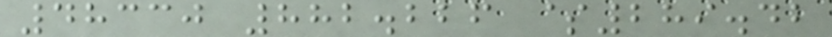48330 882.226 $289.42
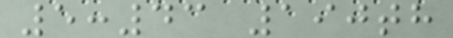5:43 190th
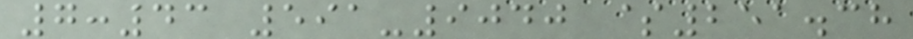7:43 591-9040 $251.38
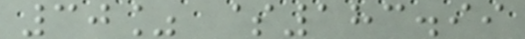30% $183.99
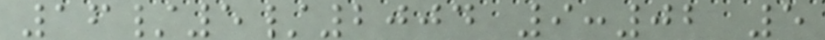16/5/2004 9:02 5
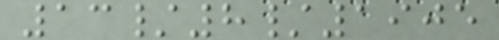13/8/1905
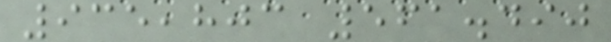935,803 561.490
